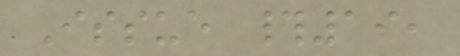Issue #19,
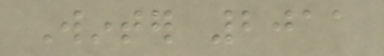Winter 2011
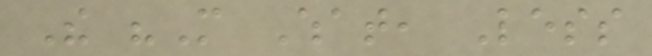The "More What, Less
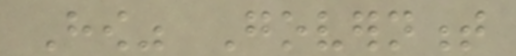How" Government
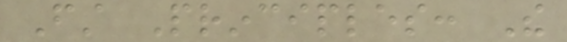First Principles: The
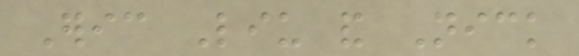Eric Liu and Nick
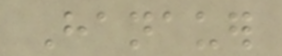Hanauer
